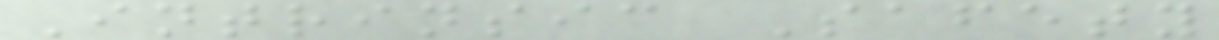Intrinsic Safety
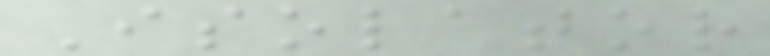Isolator
